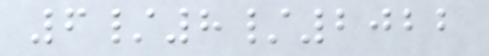6/8/2022
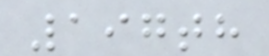197th
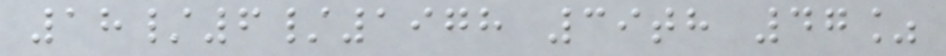18/6/1978 39th 47%
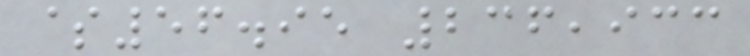$56.95 236,933
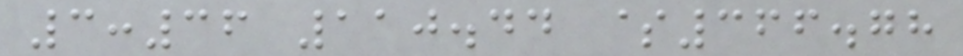3:36 110.44 $366.78
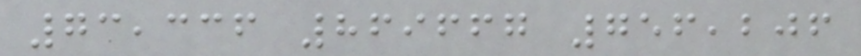73,336 869667 756,206
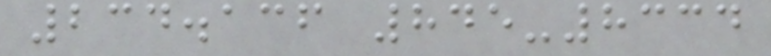234.136 845-8334
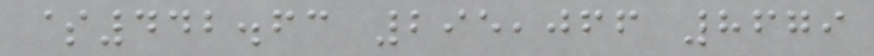$442.63 295,066 8679
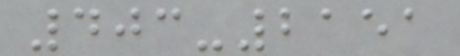403-2151
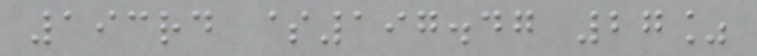193rd $197.47 27%
